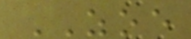ZOE
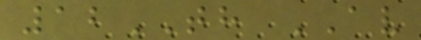12TH AV
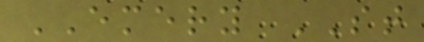EMERY ST
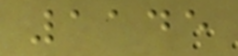1145
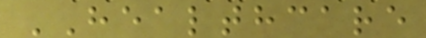HEALTHCARE
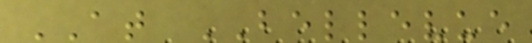AT BELLEVUE
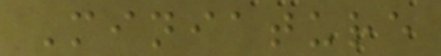Miniature
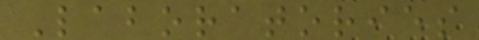Laboratories
